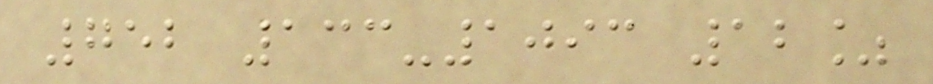752 133-1093 12%
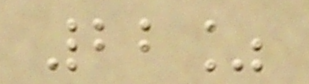22%
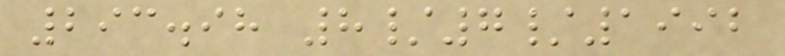293.98 8/7/1992
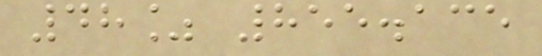48% 855.135
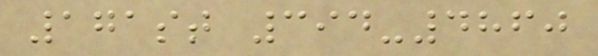171st 394-4860
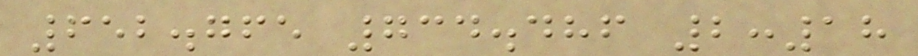652.765 734.486 2:18
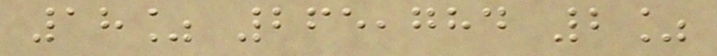18% 265,784 2%
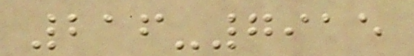216-7915
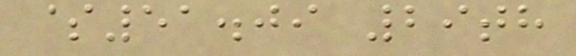$51.09 29th
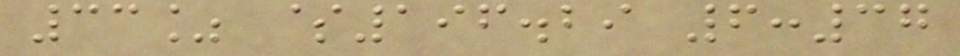33% $196.29 6:37
